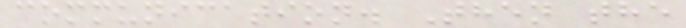communication. Then the
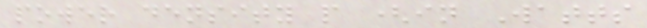power density p (in Watts
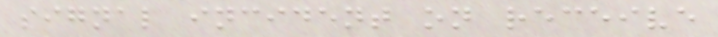signal incident on receive
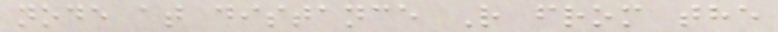node at distance R from the
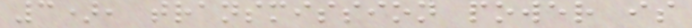3), transmission power is
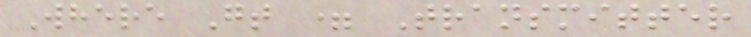Where Gt = Transmitter
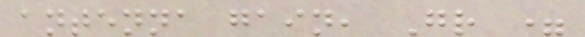antenna gain, Gr =
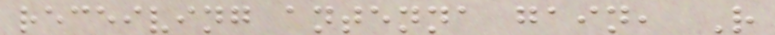receiving antenna gain, R
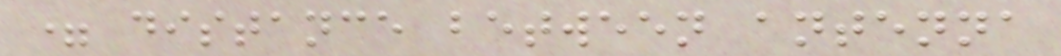= distance between antenna
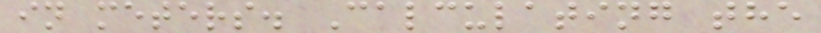in meters. Calculating the
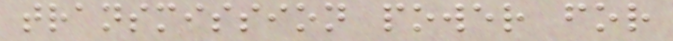transmission power for
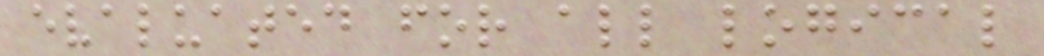evaluated for all logical
